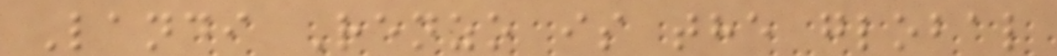Landi Renzo is the global
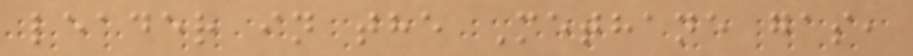leader in the Methane gas,
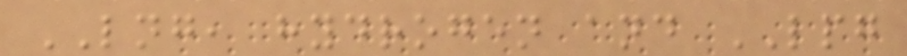LNG, hydrogen and LPG
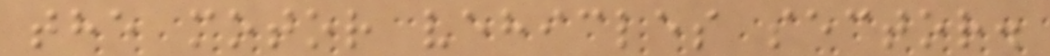the motor vehicles sector.
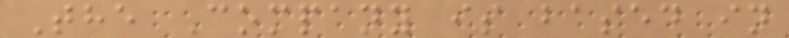The Company is based in
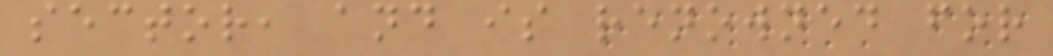sector, and is renowned for
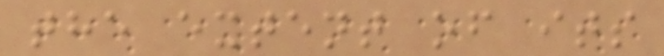the extent of its
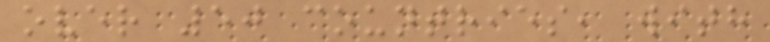over 50 countries, with
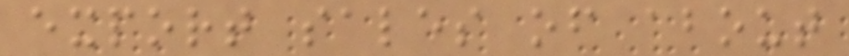export sales of about
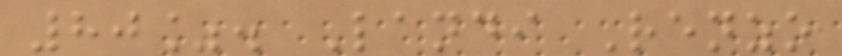80%. Landi Renzo
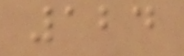124
